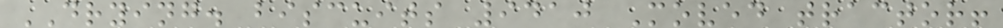DRYING. biscuits 9410 Moved tractor!
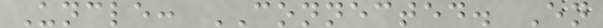Uncle: CONNECTED. En
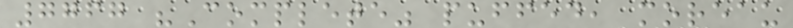7767 "Complete" puffed, moreau
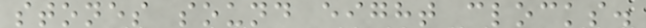stones sound eight clocks.
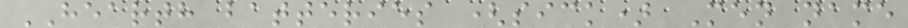HEARTH batteries (sick) Men name
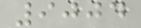9004
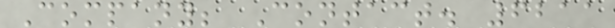Company; Contact. 6211
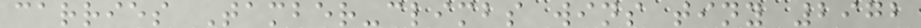carries Tamber-climbs wins tiny 2972
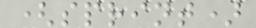(sprint)
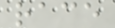race
